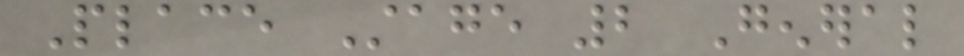Place Stage 2 General
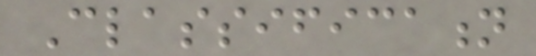Classification
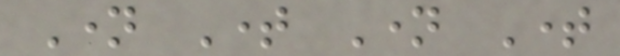Name Time Name Time
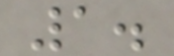1.
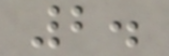2.
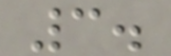3.
